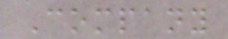Company
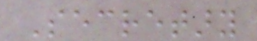Secretary
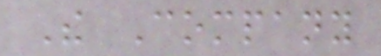The Company
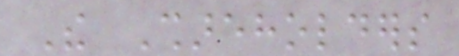The Shareholders
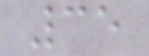35
